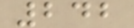242
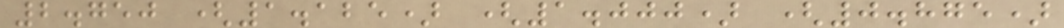2.750 (1.125) (1.000) (0.875)
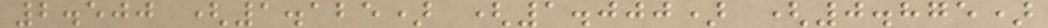2.500 (1.125) (1.000) (0.875)
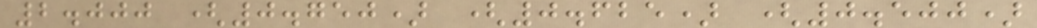2.000 (0.750) (0.625) (0.500)
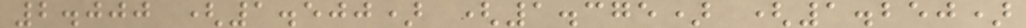2.000 (1.500) (1.375) (1.250)
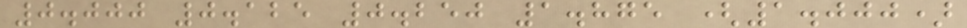0.000 0.125 0.250 1.875 (1.000)
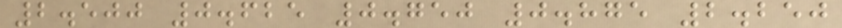2.500 0.625 0.750 0.875 2.250
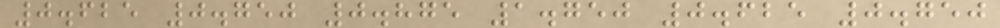0.625 0.750 0.875 1.750 0.625 0.750
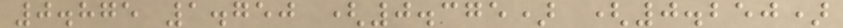0.875 1.750 (0.375) (0.250)
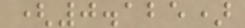(0.125)
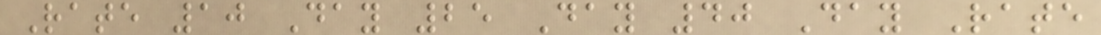Rate 10 Day 25 Day 40 Day Rate
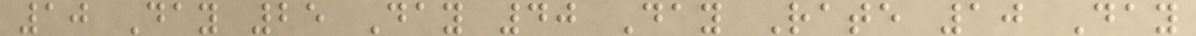10 Day 25 Day 40 Day Rate 10 Day
